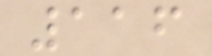116
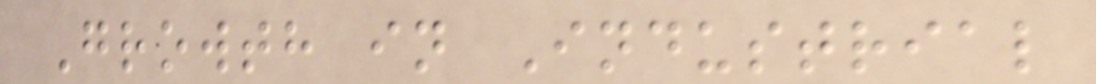Growth in Industrial
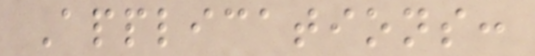Applications:
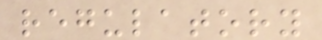regulatory
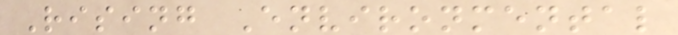Rising Environmental
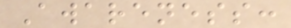Awareness:
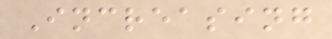Increasing
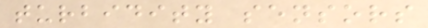turbidity sensors
